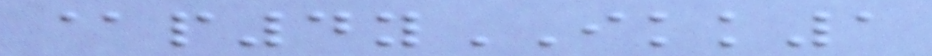@p4yIKK1
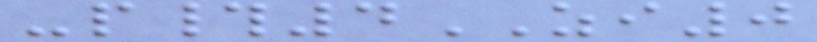-p#4ZI0
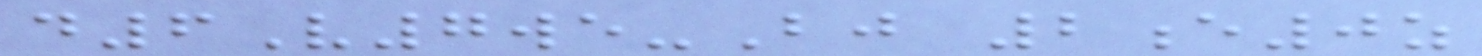d6V7we-Bj 2e0z
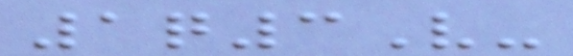1q3V-
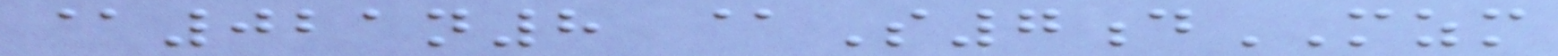@021n8 @S7dMZM
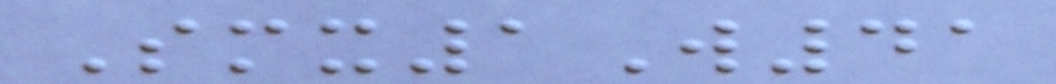Smx1W41
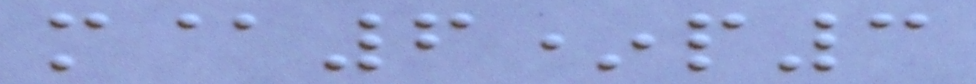m@6*p3
